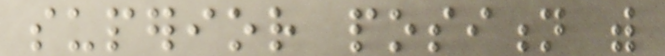superior position with
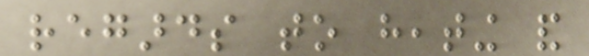regards to heating and
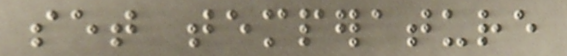set temperature
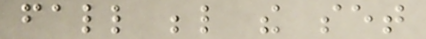fall below the set
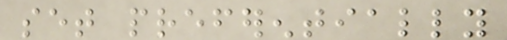set preferentially
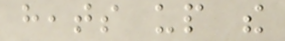heats up the
